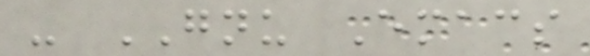- GNU Emacs
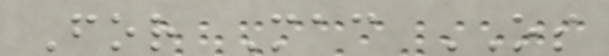For Mac OS
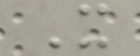X
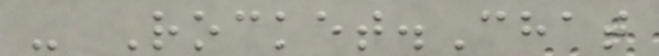- Rocket.Chat
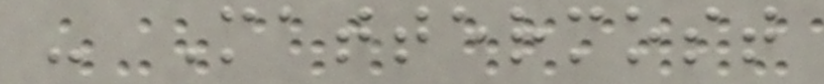- Mattermost
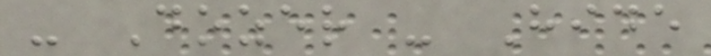- Dozer - Hide
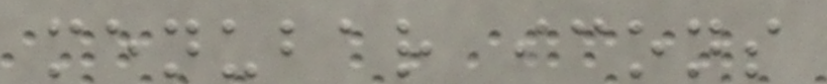menubar icons
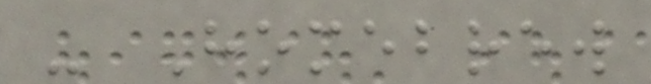- Homebrew
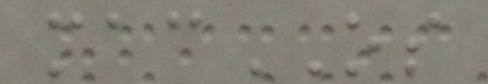macOS
